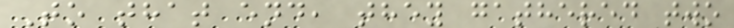To that end, they gathered two
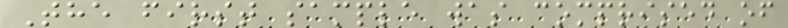The first sample was comprised of
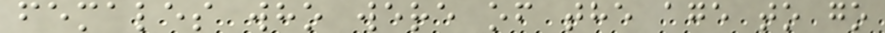females who were of the age to go
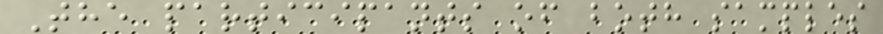The participants of both samples
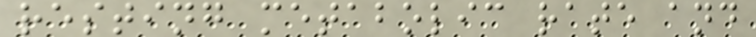resting metabolic rate and
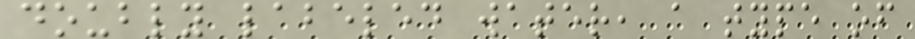doubly labeled water, a type of
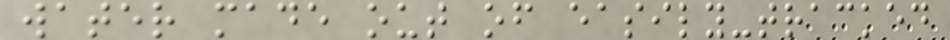water made out of easily-tracked
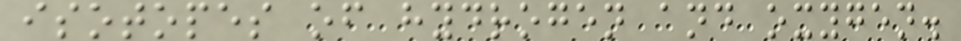isotopes of hydrogen and oxygen.
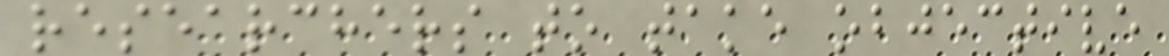researchers to take objective
